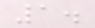1.
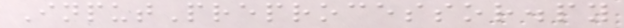InputPreprocessor.py
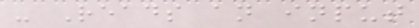- Reads an input
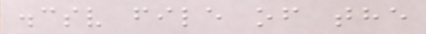.csv file of the
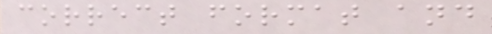correct format and
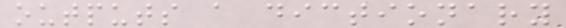outputs a dictionary
